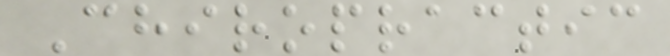Chiropractic
